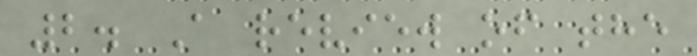2. A review of the
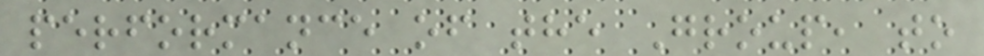performance of the Group, to
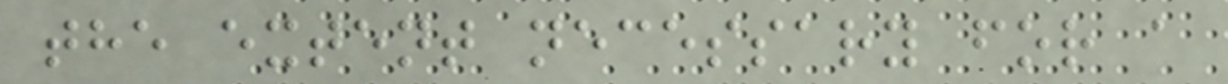the extent necessary for a
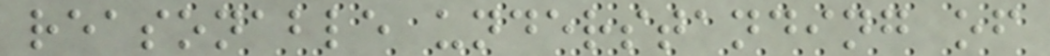reasonable understanding of
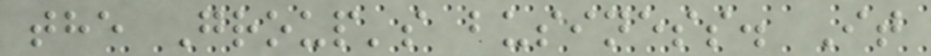the Group's business. It
